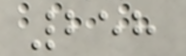258
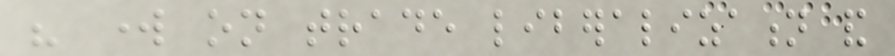his work on trade liberalization and
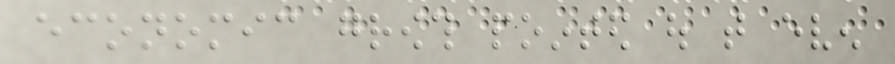economic growth pointed out that even
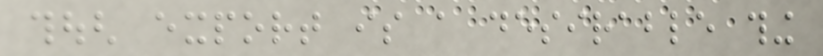though export is a desirable thing
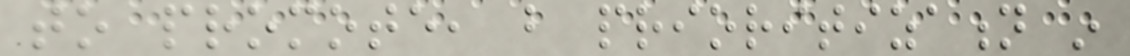to promote, but prioritization in
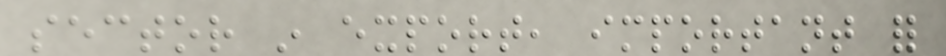sector in export, important for
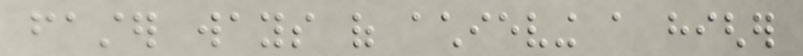faster ways of achieving a higher
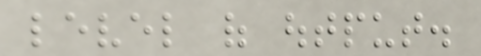level of output.
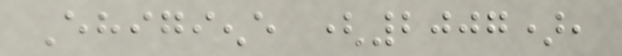Ehigiene (2007),
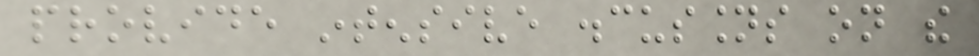provide intensive discussions on the
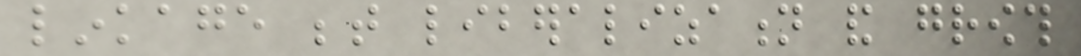linkage between liberalization and growth
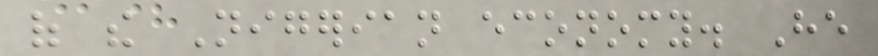of the Nigerian economy. He
